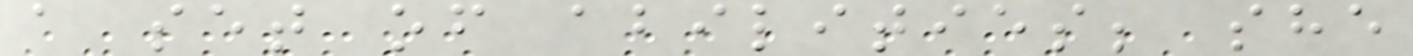a set of abilities; she
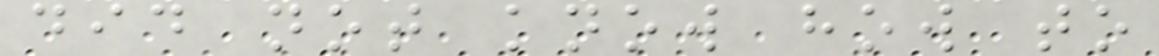did not know how to
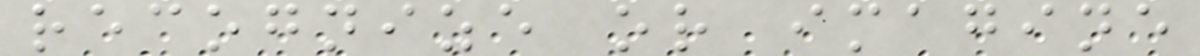recognize or imagine
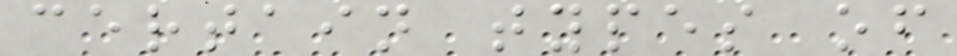certain types of
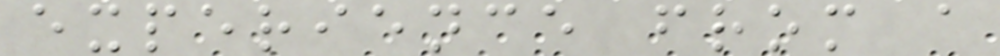experience from a
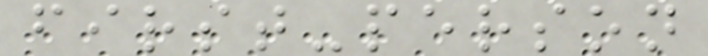first-person
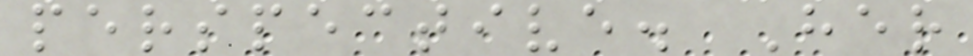perspective. Her
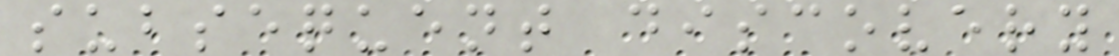subsequent discovery
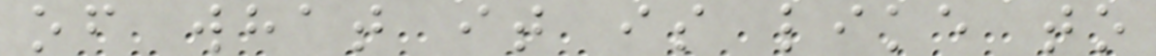of what it is like to
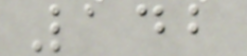142
